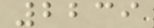2239
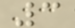3
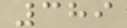389
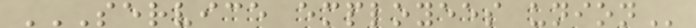SERVICE EMPLOYEES UNION
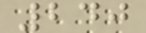240
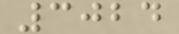3024
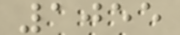1055
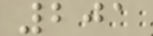201
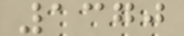1370
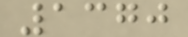1370
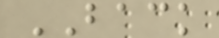BACK
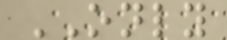ONLY
